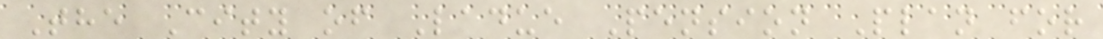The City of Ladue Pension Plan for
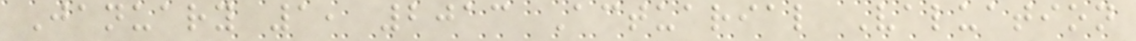January 1, 2013 Actuarial Valuation
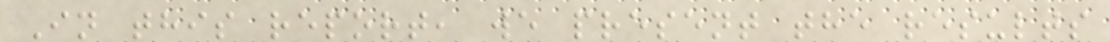In this report, we present the results
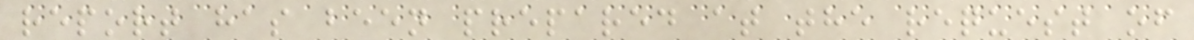report has been prepared at the request of
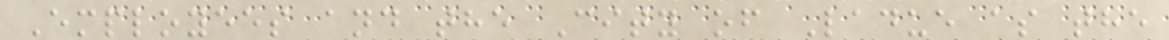Employees and the City of Ladue as the
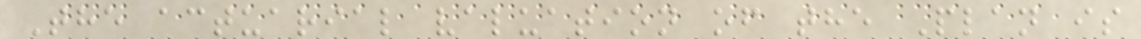The actuarial valuation of the Plan is
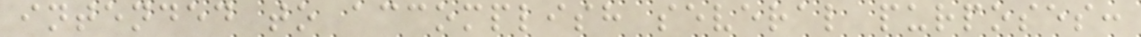intended to accomplish several purposes:
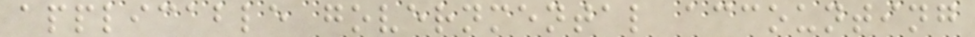applicable governmental accounting
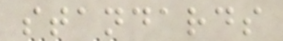standards
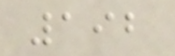192
